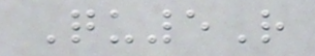Qu5R
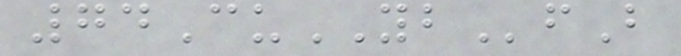74CuYBfB
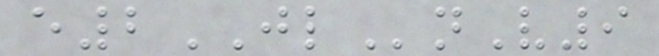e2JLnV9
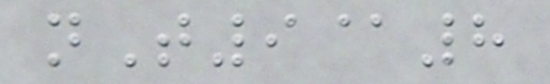nT9@8
